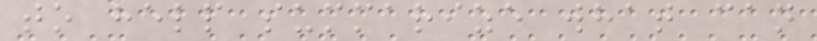to help summarize what can
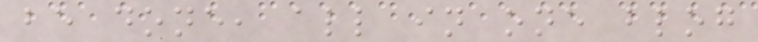be done, all in one blog
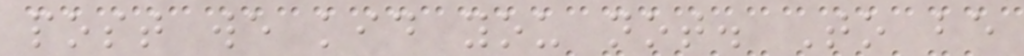post we kid you not. To be
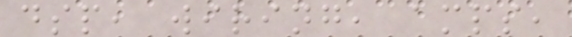dsp, wiring, amps,
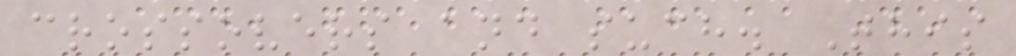crossovers and such. This
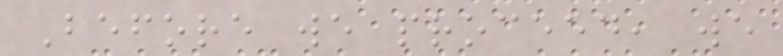Before we proceed, we
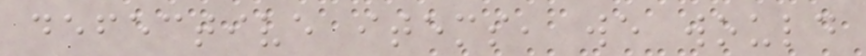defective items, we would
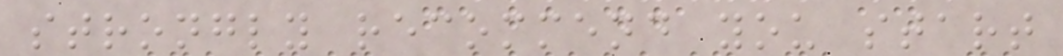strongly recommend you start
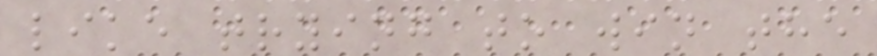like trying to win the
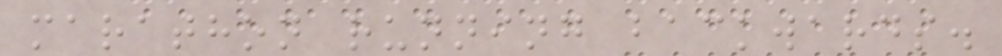marathon running backwards.
